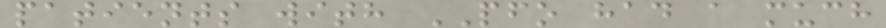patients with PFO had a much
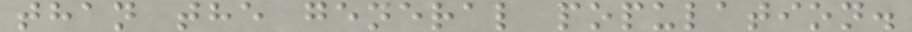than the general population.
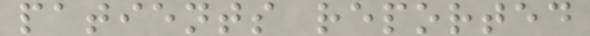patients reported
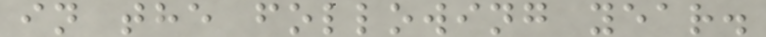in the following year.
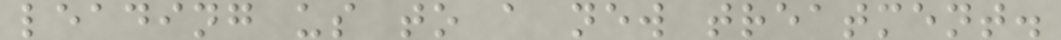leading us to a new treatment.
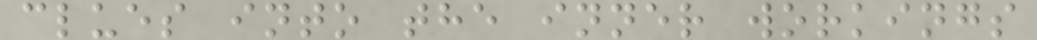clues into the inner workings
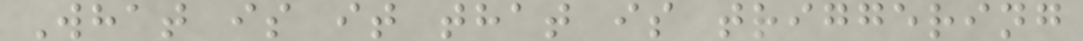What is it that is triggering
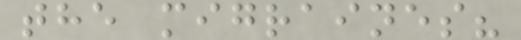the migraines?
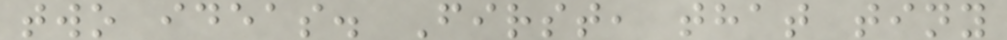two ideas. First, that tiny
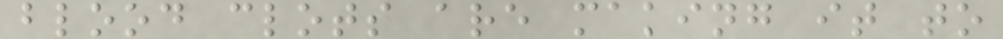blood clots are making it to
